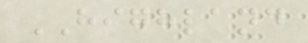HIGHLAND
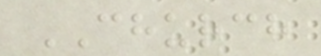CHURCH
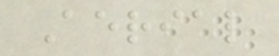Aerial
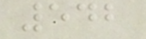542
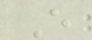E
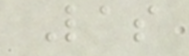Las
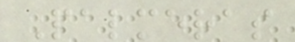Palmeras
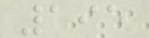195
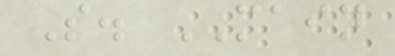S. MAIN
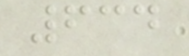634
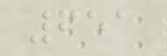651
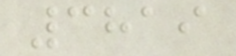3819
